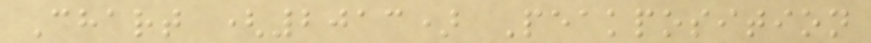Chart (2013) Peakposition
